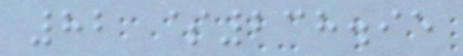82 $238.95
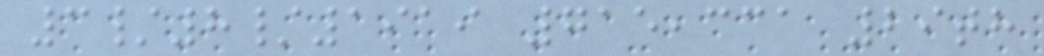3/8/1919 715,331 29th
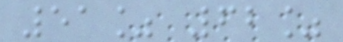51% 62%
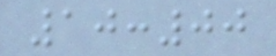10:00
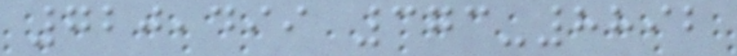720,499 373-8892
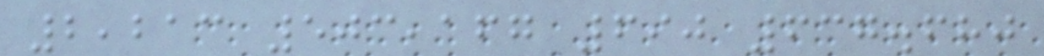2,213 503,167 690 637.680
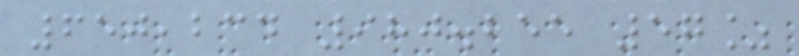650,234 980.255 57%
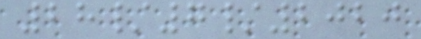28/7/2020
